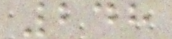248
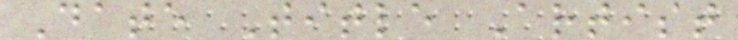Date Title Artist
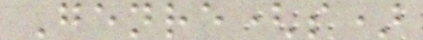Genre(s)
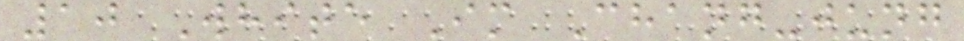10 White Im Chang-jung
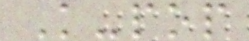K-pop
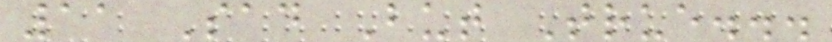11 Sad But True...
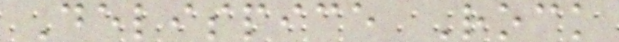Delispice Rock
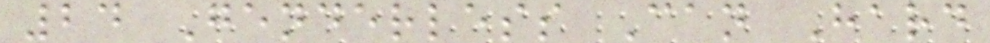24 Genderless Can Hard
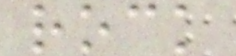rock
